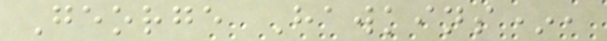George Hawkins*,
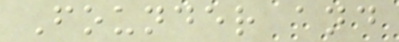Founder and
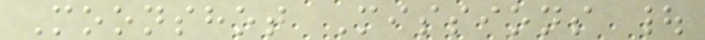Moonshot Missions |
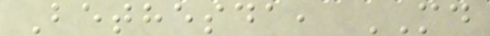Bethesda, MD
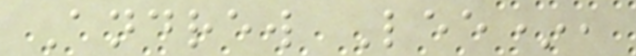Andrew Lee*,
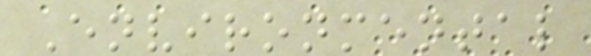Environmental
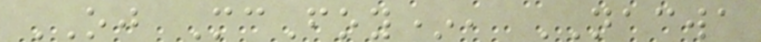OJ McFoy*, NACWA
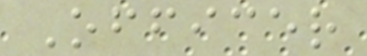Officer
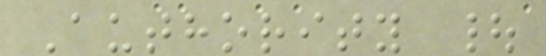Authority |
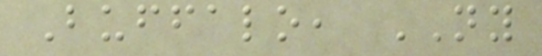Buffalo, NY
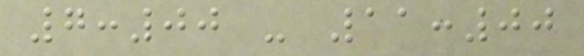7:00 - 11:00
